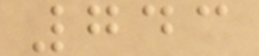743
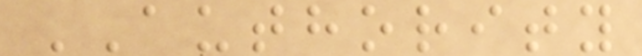AUTHORITY
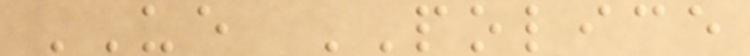UE POLICE
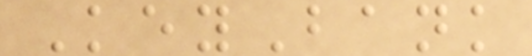KeyBank
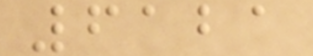6121
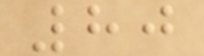80
